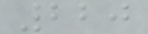220
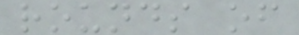rounds of
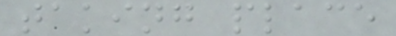taking place
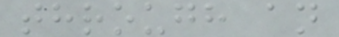through an
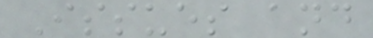Issues and
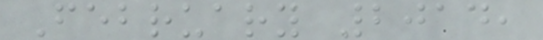February 2014,
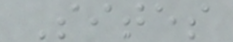Sites
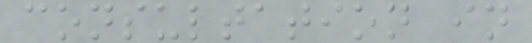consultation in
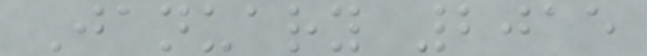January 2015
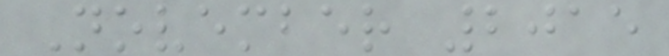November 2015
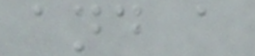and a
